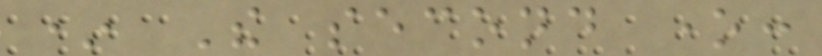* The second one:
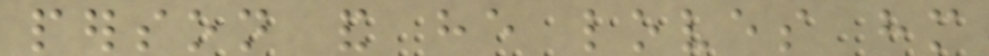person and he loves him
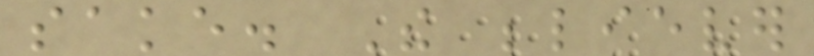sake. The believer
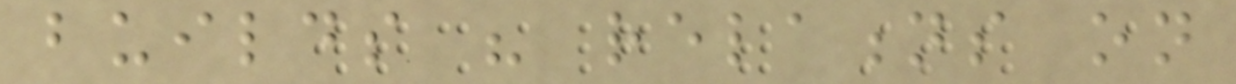builds his relations on
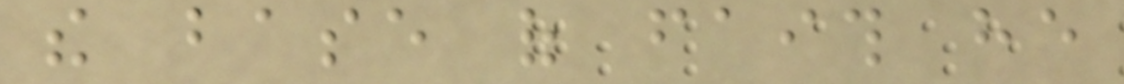the base of faith he
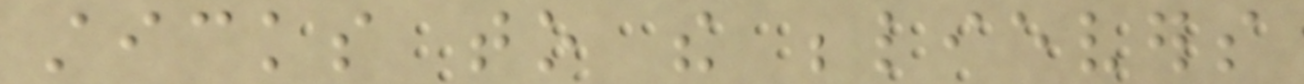sticks to the believers
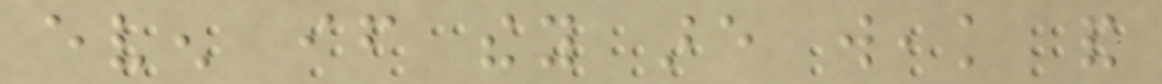even if they are weak and
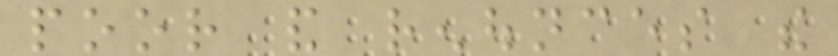poor and renounces the
